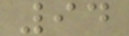94
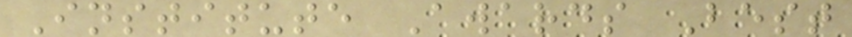Institute Awards Best
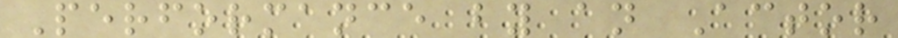Performance by an Actor
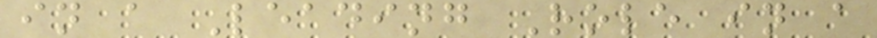in a Leading Role in a
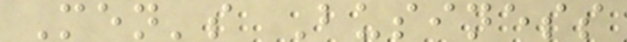Men's Business
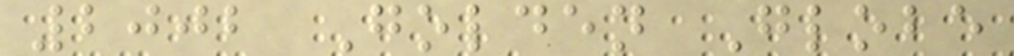2002 Golden Globe
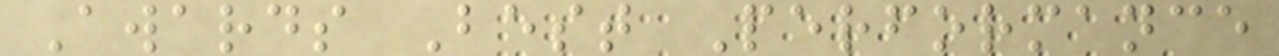Awards Best Performance
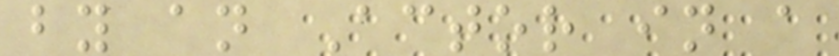by an Actor in a
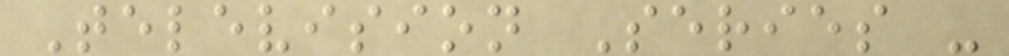Television Series -
